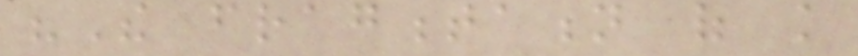"The fragmentation of knowledge
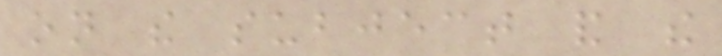on the subject and the
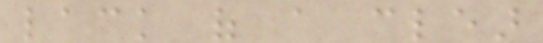lack of a clear
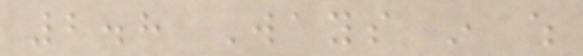2.8 Ways in which
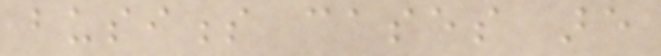business cases are
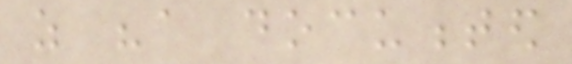as "a documented
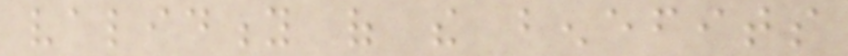validity of the benefits
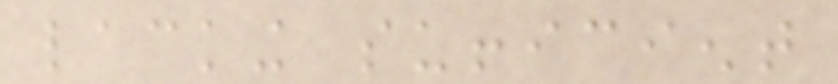lacking sufficient
